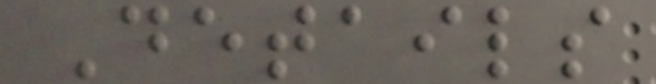Details
